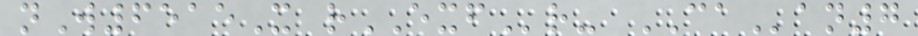nW6515X rEXFr- CAan7
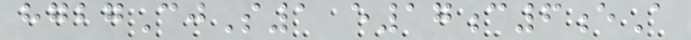hgbgCjS1 e17c6eA
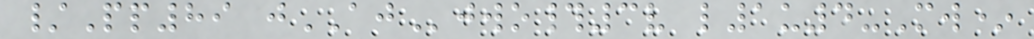/Pp89 jAJjwo#3v l1u4-Mw*
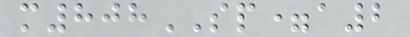m808SP=a2
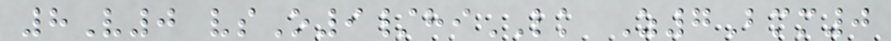8V0 vsO9/hiLK Z7Bmm0
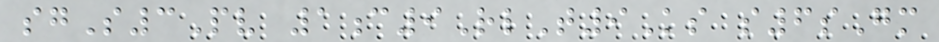sgS3Pv 1c9RlT9Ks s6sGm
